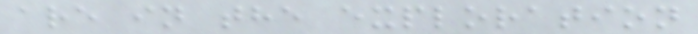are in the exploration
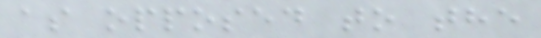as opposed to the
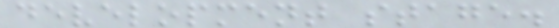development stage.
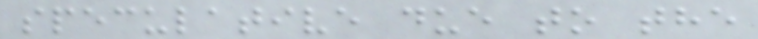speculative due to the
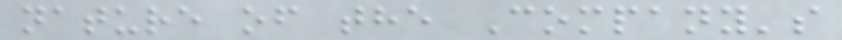nature of the Company's
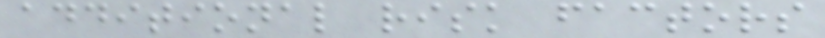additional risk factors
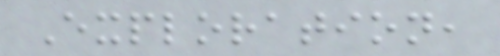Exploration,
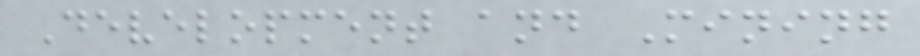Development and Mining
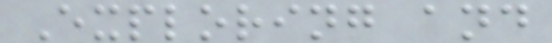Exploring and
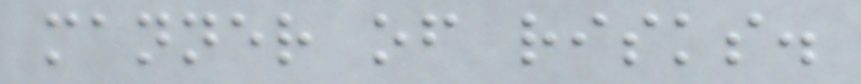manner of risks.
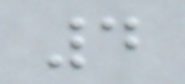4
